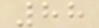88
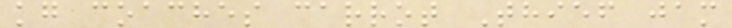kg coaches carrot Thief jam
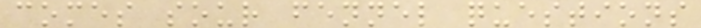comes sour fennel questions
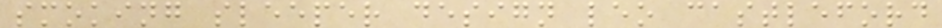smoking sleeper design leo castleford
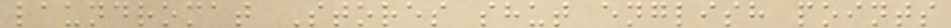laundromat Stores shut english points
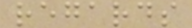regards
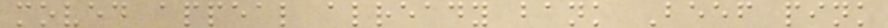moved appeal already bank Beef pink
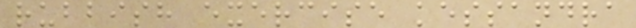rubbish exercise kessandra
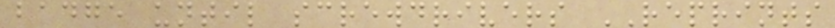badge until screwdrivers REPRINTS
